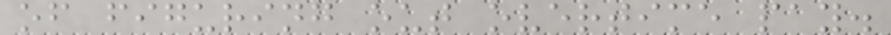of figuring out overtime pay.
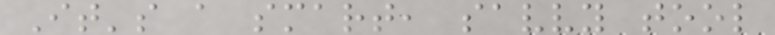It's a smart, savvy tool
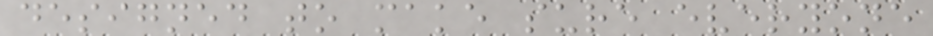designed to make sure everyone
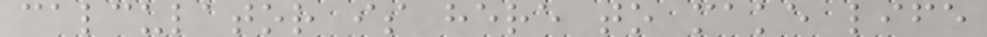calculator is here to make life
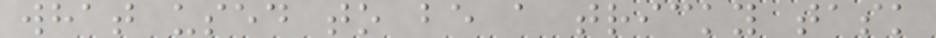what used to be a tricky task
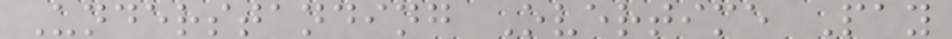Understanding Overtime Pay
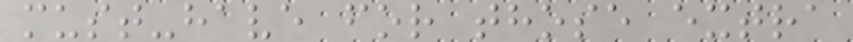must-have for those extra
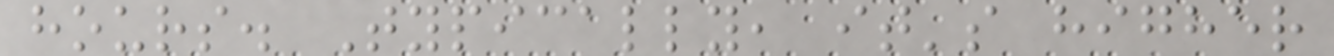hours. Typically, it's higher
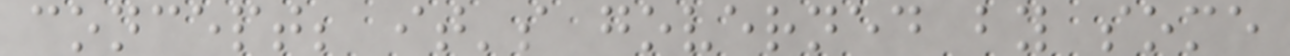concept; it's governed by some
